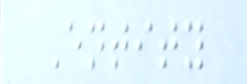Entity
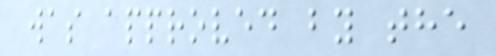was approved by the
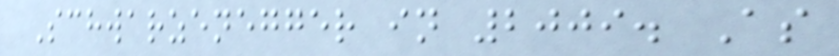Schwarzenegger in 2009. As
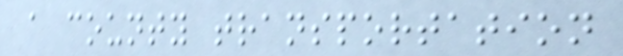a county transportation
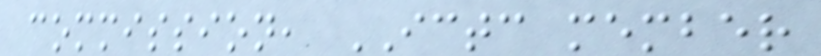commission, ICTC member
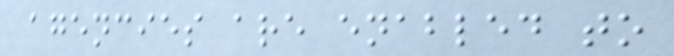agencies are enabled to
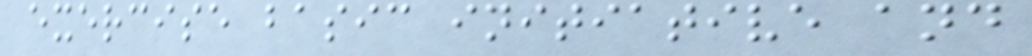exercise basic initiative and
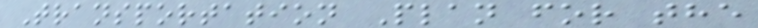Transportation Plan for the
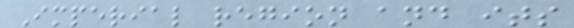Imperial region and its
